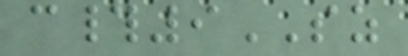c#9SZ
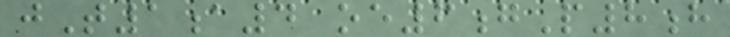jT1a4 oe6gP8h
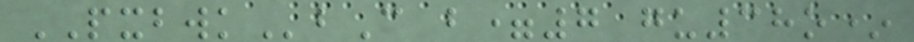PXBWKbC b=7 gu38o*
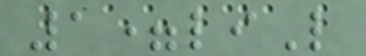1=liL
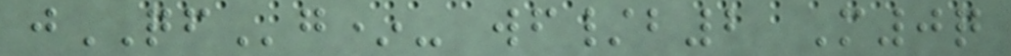jQFg*- wf/b2 M0q
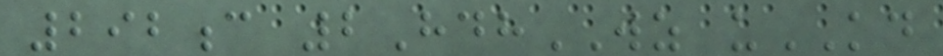292c 2HdhWZ uKD
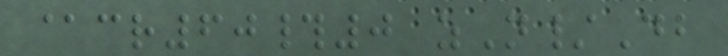@cr60#0 zN/Db
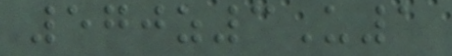570z3U1
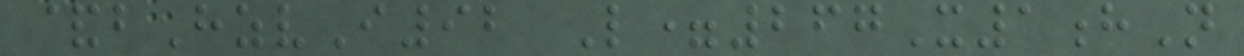&bHzvI92 L=267X1hN
